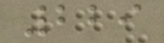229
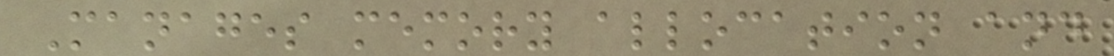Manages memory allocation and
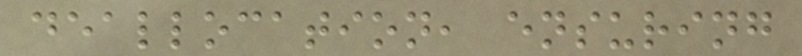deallocation, ensuring
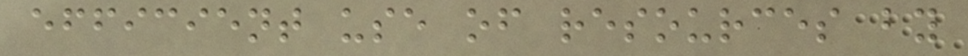efficient use of resources by
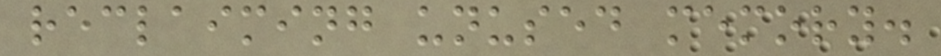reclaiming unused memory.
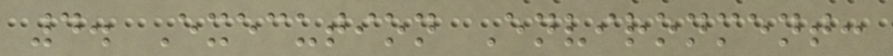4. Execution Environment:
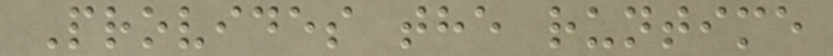Provides the runtime
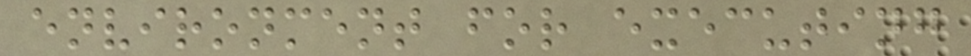environment for executing
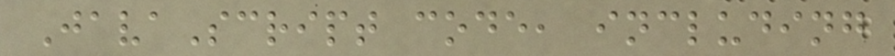JavaScript code, including
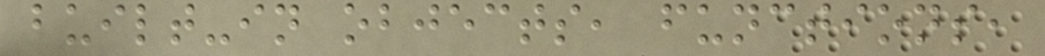built-in objects, functions,
